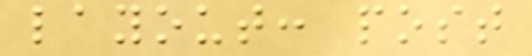layout: post
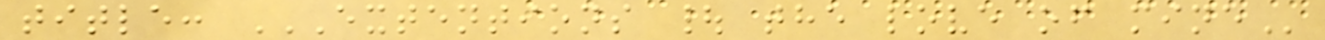title: EXTENTIONS | THE LOVE OF MINE
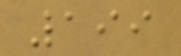199
